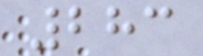283
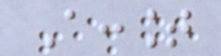Account
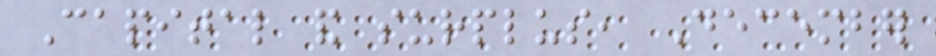Capital and surplus, December
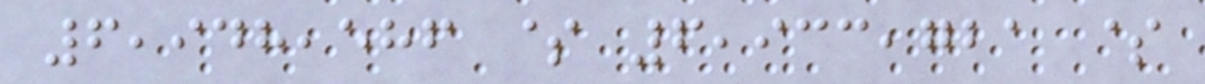6,948,586 $ 6,933,721 $
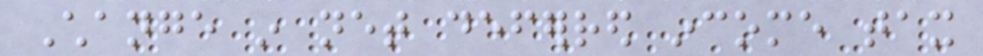Change in net deferred income tax
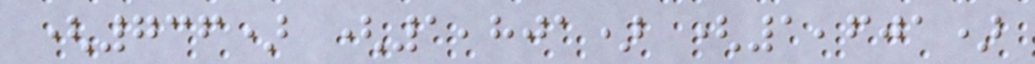(736) (1,801) (1,601)
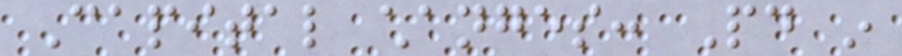Capital changes: Paid in
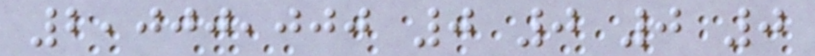2,000,000 0 0 0 0
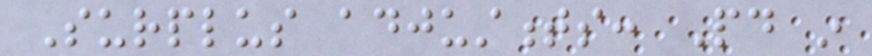Surplus adjustments: Paid in
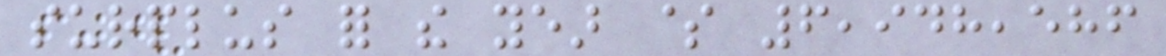surplus for the year $ 6,948,586
